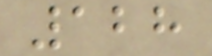128
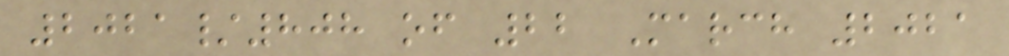2021/808 of 22 March 2021
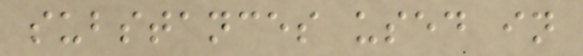substances used in
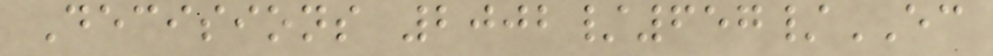Decisions 2002/657/EC
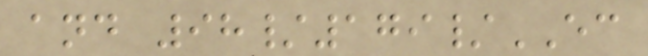and 98/179/EC
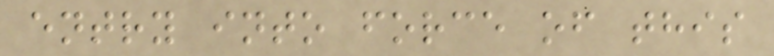entry into force of this
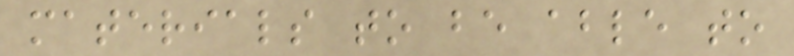materials to be able to
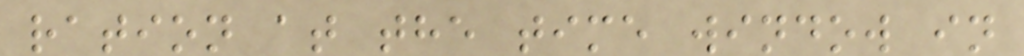ration at the time window in
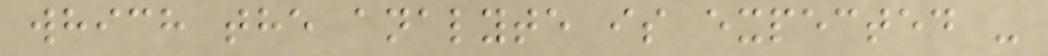which the analyte is expected -
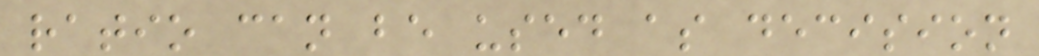ratio can be used as decision
